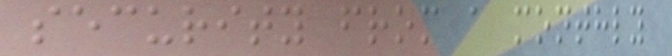security from a monthly
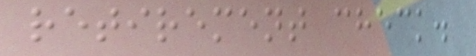retirement check.
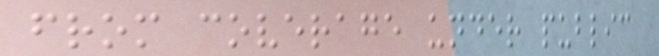from coverage under public
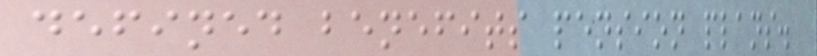defined benefits pension plans.
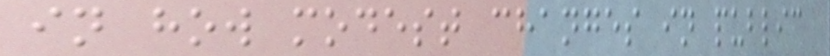in how modest changes in public
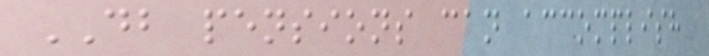DB pensions can accomplish
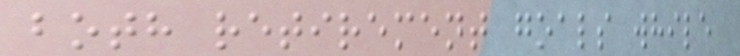both retirement goals while
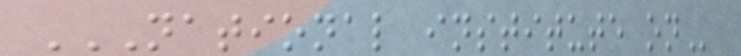NATIONAL INSTITUTE ON
